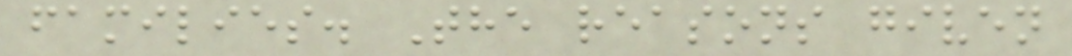families. The reasons given
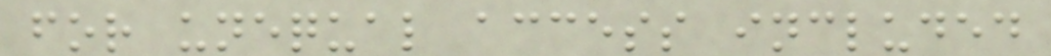for unequal access included
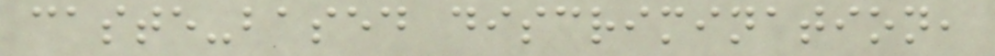caste-based discrimination,
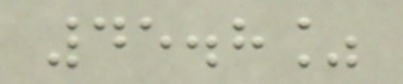45.8%
